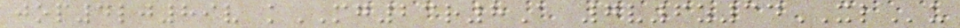jop4lj89v kMG23r8A 7v6z34XLu
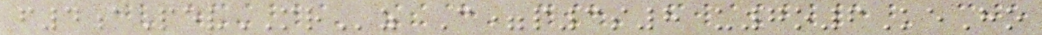f4aPevMRz C=p3s8 u7o6KeHo
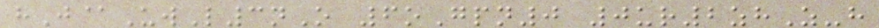hJ@UwL3nO 6oGpn0 0ur2zhZ-h
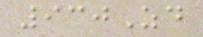930Zd
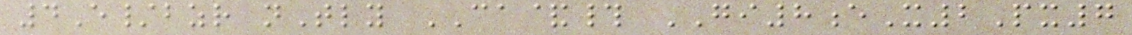4E/bzr nTly CA&# GI8eX2Px7
